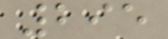295
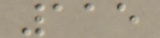115
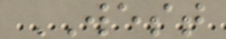WEST
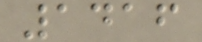1416
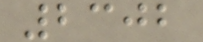2302
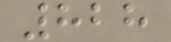828
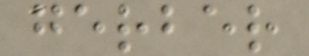gerber
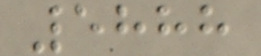5888
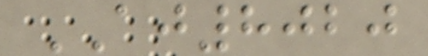AJ8020
